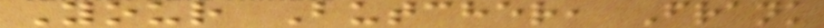Your Butcher, Frank
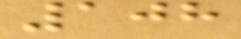108
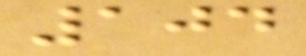104
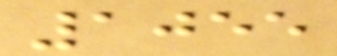1055
